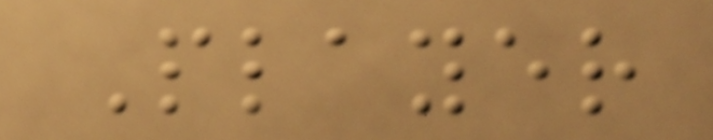Player
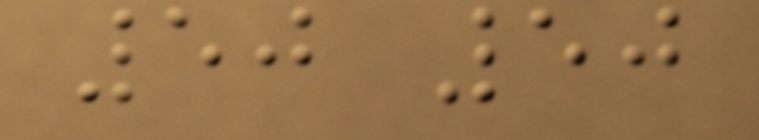50 50
